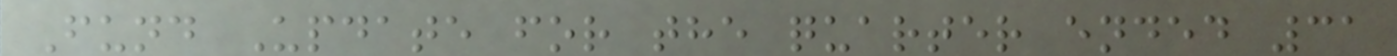Fund Update for the quarter ended 31
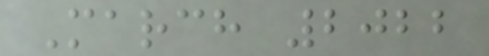March 2022
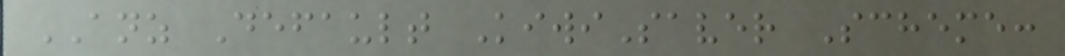ANZ Default KiwiSaver Scheme:
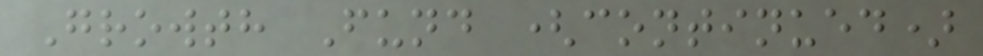Growth Fund (continued)
